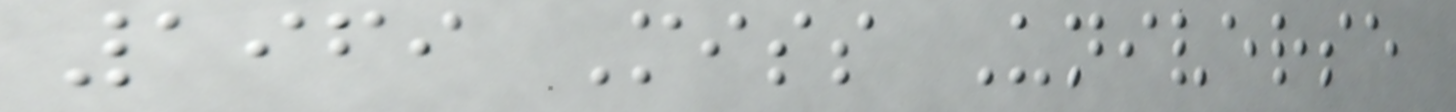1969 Miss Universe
